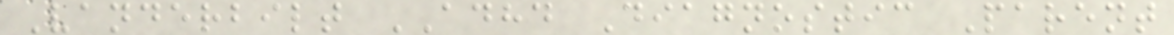Vanderbilt ADHD Diagnostic Parent
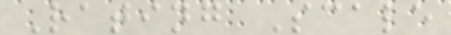Rating Scale
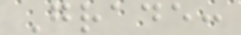Grade:
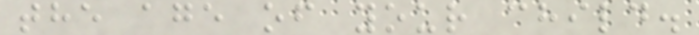the age of your child.
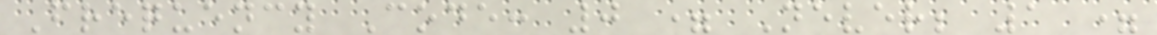Frequency Code: 0 = Never; 1 =
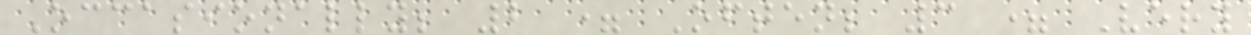Occasionally; 2 = Often; 3 = Very
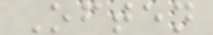Often
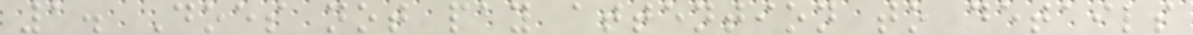1. Does not pay attention to details
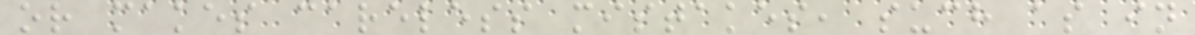or makes careless mistakes, such as in
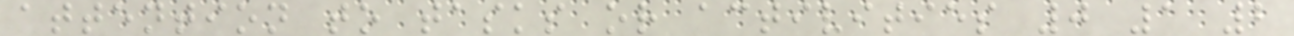attention to tasks or activities 0 1 2
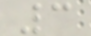3
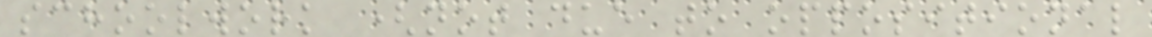schoolwork (not due to oppositional
